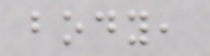body,
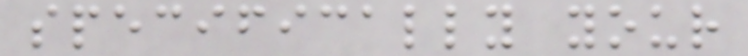specifically your
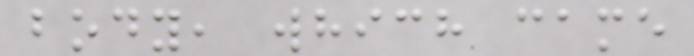body, which came
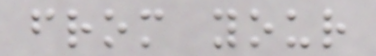from your
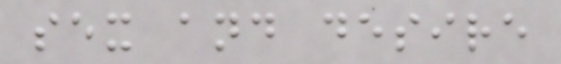sex and desire
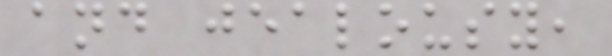and jealousy,
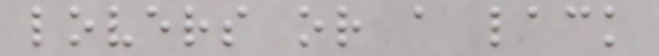lovers or a lack
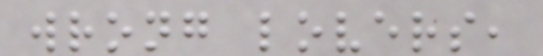wrong lovers,
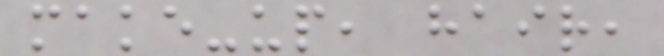make-up, hair,
